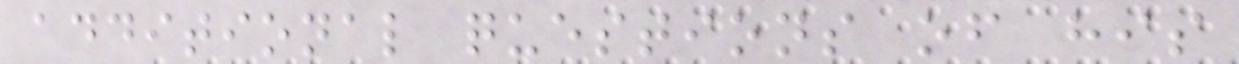additional questions of his
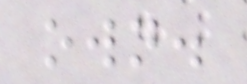own.
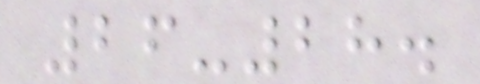26-28.
